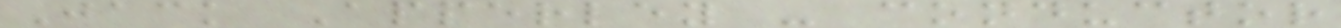Jack Apperley - conductor
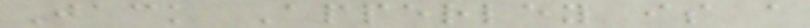Jack Apperley is a
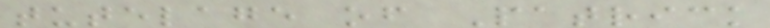tutelage of Patrick
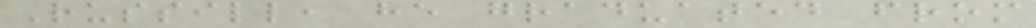Russill, he graduated from
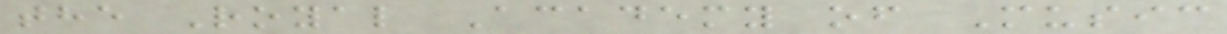the Royal Academy of Music
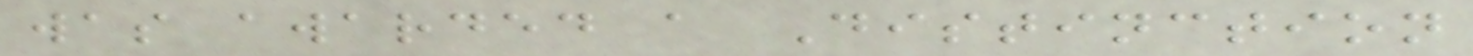was awarded a Distinction
